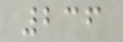236
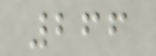266
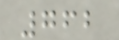762
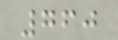760
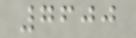7600
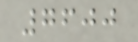7600
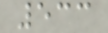533
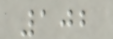102
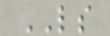LS
